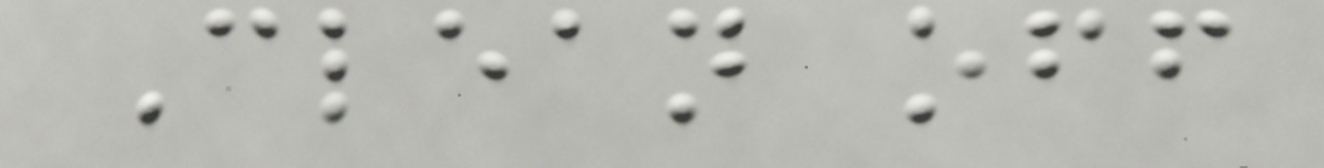Clean off
